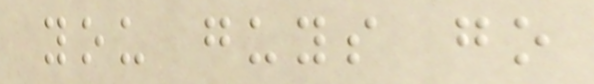you guys go
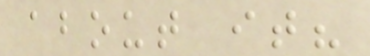about it?
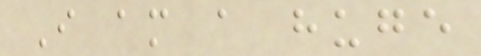I am a huge
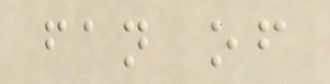fan of
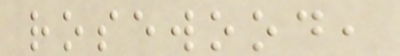rosewood,
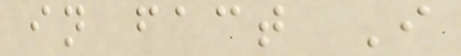in fact I
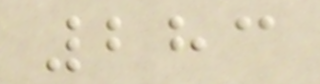283
